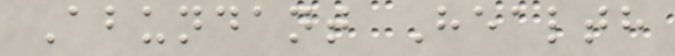Abundant Health
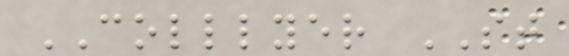COLLLYER ST
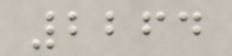2264
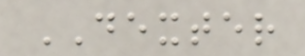DEXTER
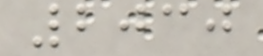2030
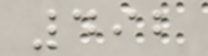492
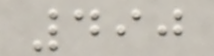490
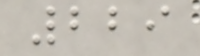229
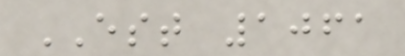EST 1061
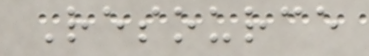Resource
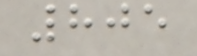805
